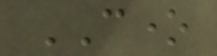CONE
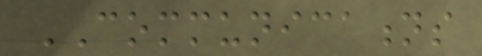COMMUNICATIONS
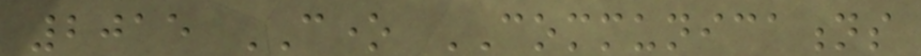2015 CONE COMMUNICATIONS
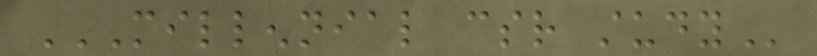MILLENNIAL CSR STUDY
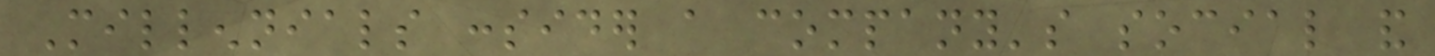Millennials consider a company's social and
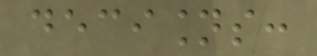decisions:
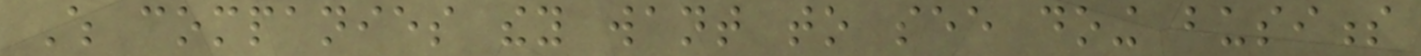Which companies they want to see doing business
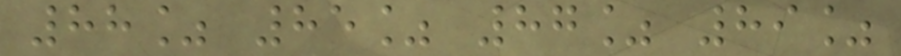88% 85% 87% 89%
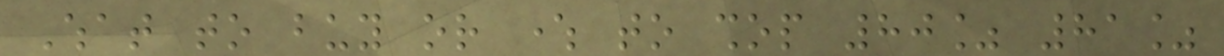What to buy or where to shop 80% 81%
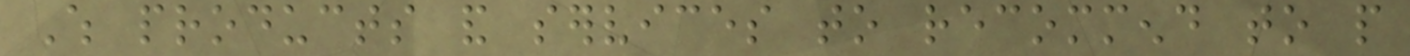Which products and services to recommend to people
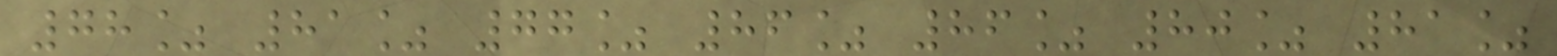78% 81% 77% 86% 86% 80% 81%
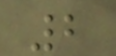2
